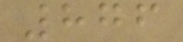876
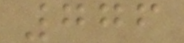776
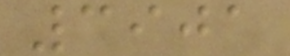3901
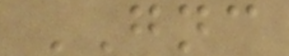GNC
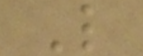L
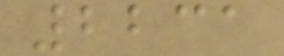2231
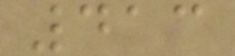413
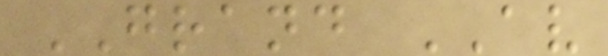GRAND AV
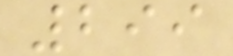299
